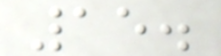15.
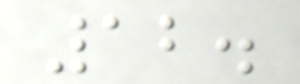12.
